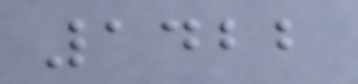1422
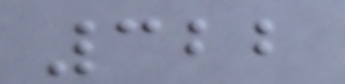322
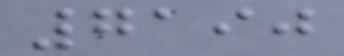7190
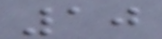10
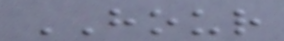HOUR
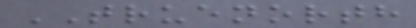TRUENORTH
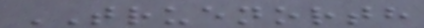TRUENORTH
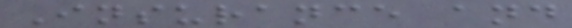Insurance and
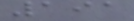191
